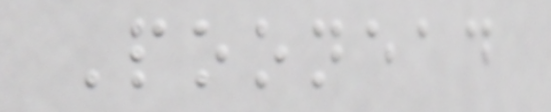Poonead
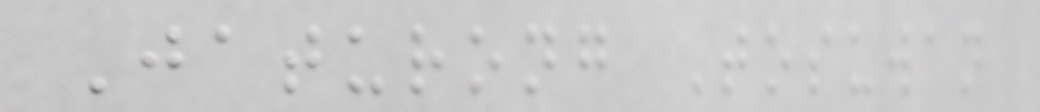Jaturong Tosuwan
